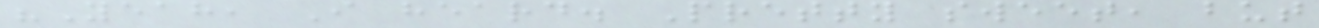"Yeah, I heard. Pretty sweet, but
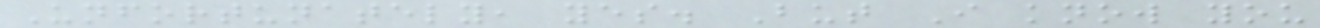Unfortunately, yes. But I know you
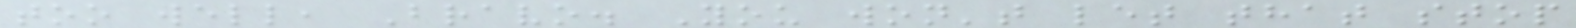too well, Bravo. You won't let that stop
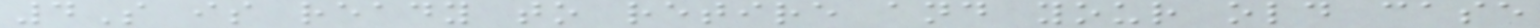4S is ready to retire and your old case
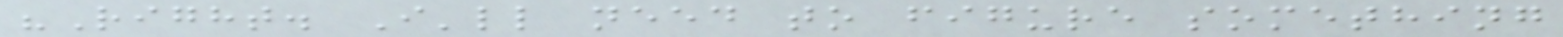"Right. I'll need to figure something
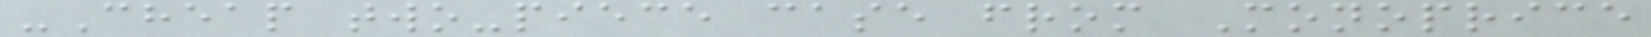-Cheap two-piece case from Monoprice
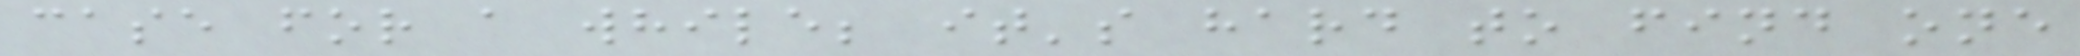case for a while; it's hard to find one
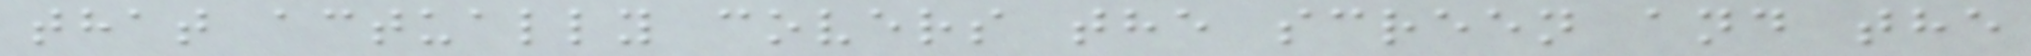that actually covers the screen and the
